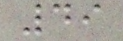49
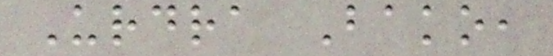Urdra Bako,
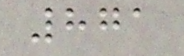871
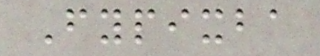Fypixba
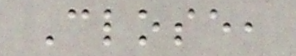Close,
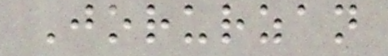Jorurzan
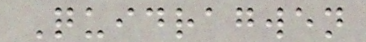Quidragwen
